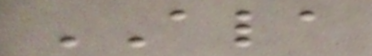ALA
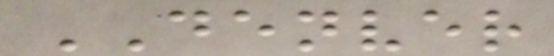DENVER
